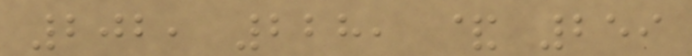202, 228, & 259
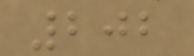202
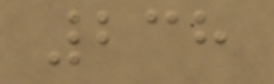238
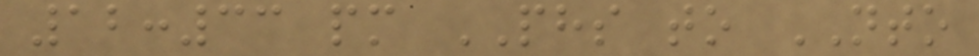12:33 pm PHS to NTO
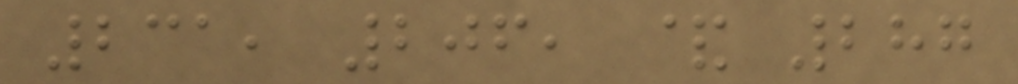231, 206, & 287
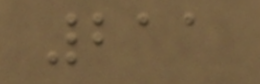211
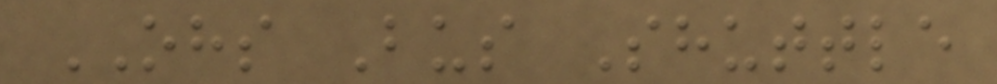OHS Bus Shuttle
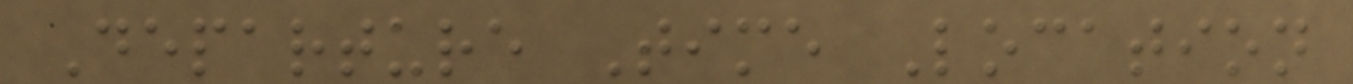Departure Time Location
